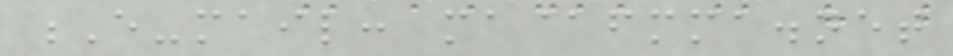E-mail: ma@fmma.net
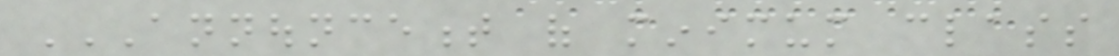ANNOUNCEMENT OF MINIMUM CLASS
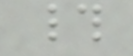#
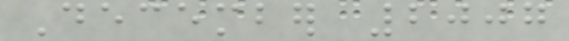December 2007
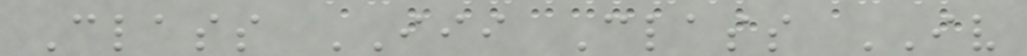Class III Class IV
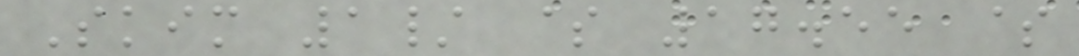Skim 1/ $ 17.55 $
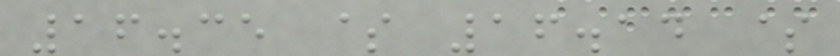16.35 $ 16.14 $
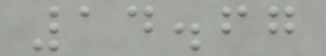14.67
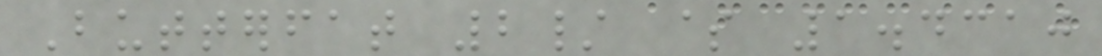Butterfat 2/ $ 1.4310
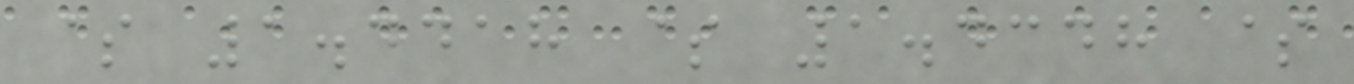$ 1.4418 $ 1.4348 $
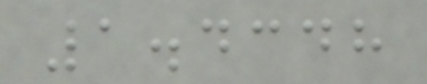1.4348
